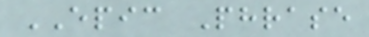EPIC Phrase
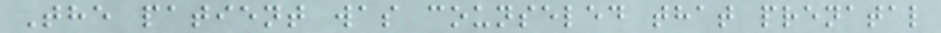The patient was counseled that prenatal
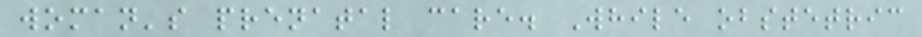woman's prenatal care. While obstetric
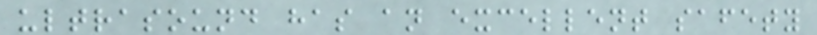ultrasound has an excellent safety
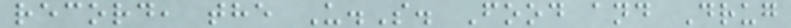record, the U.S. Food and Drug
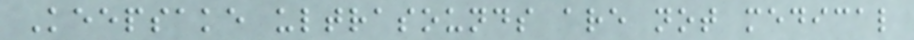Keepsake ultrasounds are not medical
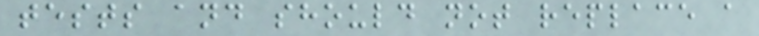tests and should not replace a
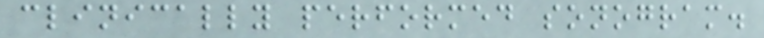clinically performed sonogram.
